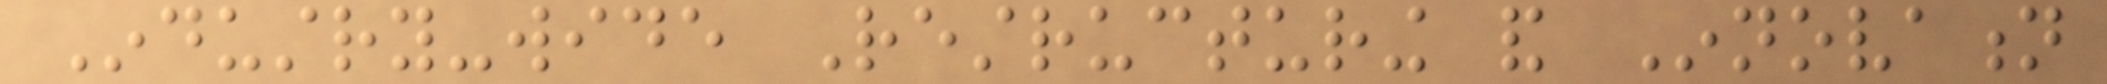Industry-wide Restructuring and Innovation
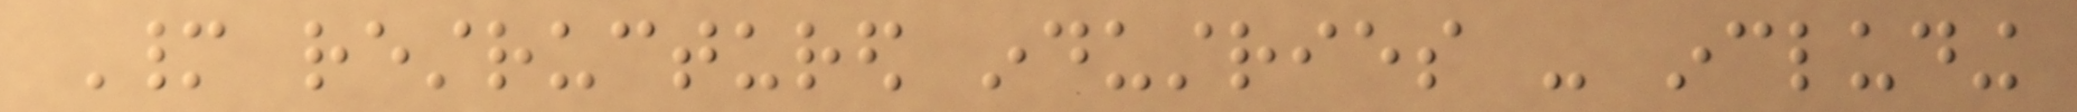Many restructured industries - including
